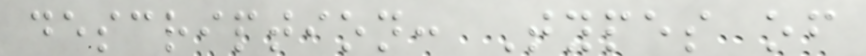description: Types of
